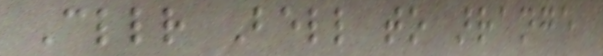Cllr Bell to arrange
